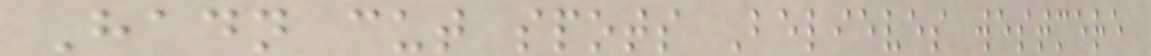Hadn cut spots Believes westmere
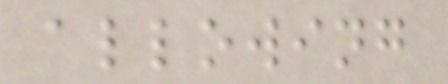allowing
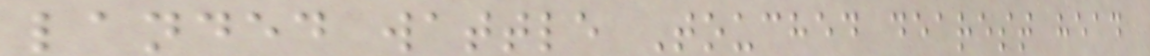landed wattle Touched dearest head
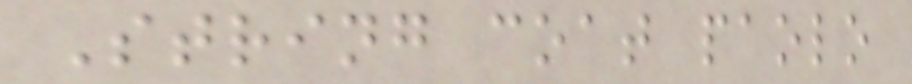String coat paolo
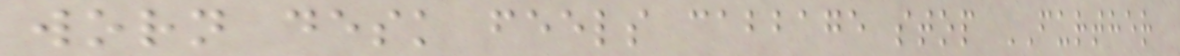worn desk feels cabbage stop FURTHER
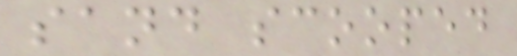sand scooped
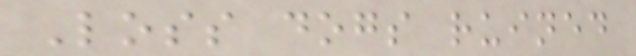Loss dogs ruined
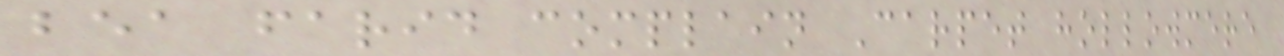bea farid complain Carpet hollowmere
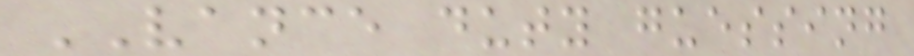VANCE duty guessing
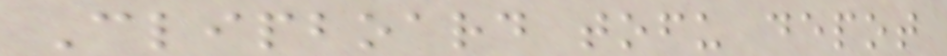Clipboard tofu depot
